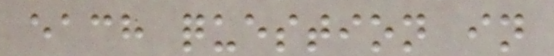each question in
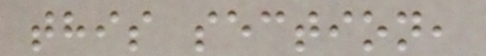this section,
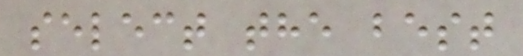select the best
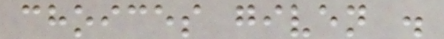choices given .
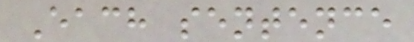Each sentence
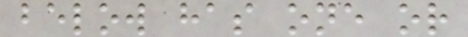below has one or
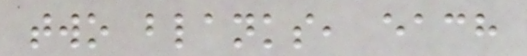two blanks, each
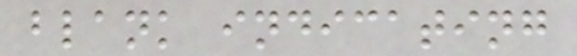blank indicating
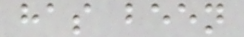has been
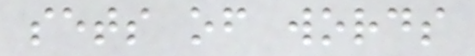sets of words
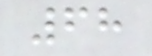68
